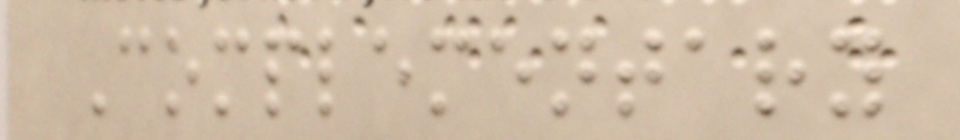Complementary
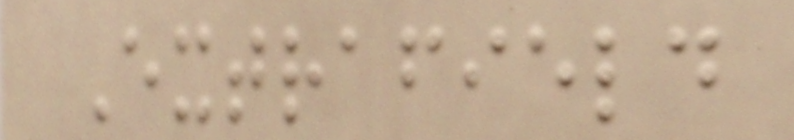Extrafield
